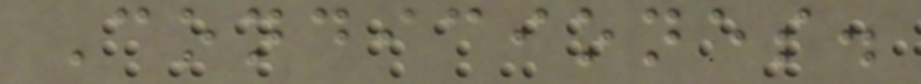Condiciones.
